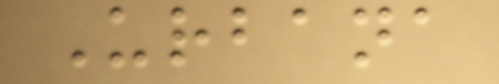Urbana
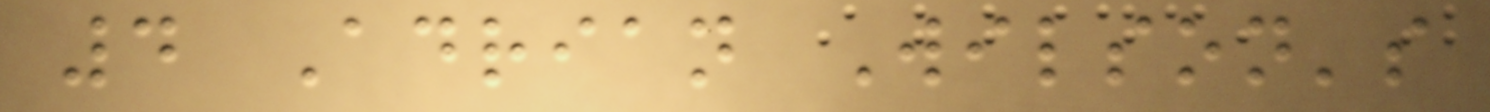4 Adrian Wilson's
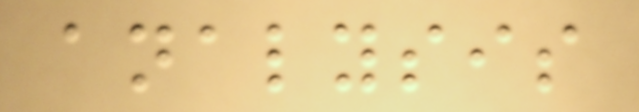analysis
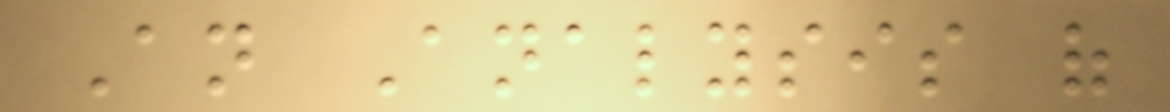An Analysis of
